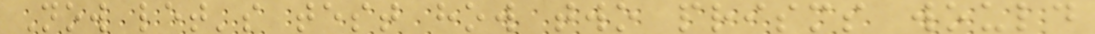Now let's test how two prisms would
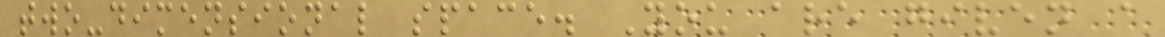two-dimensional space. You are given a
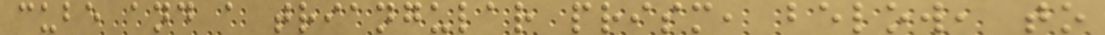cube and a triangular prism, below, to
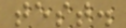test.
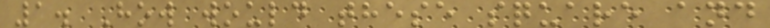1. How would these square and
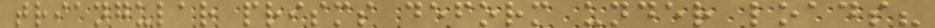triangular prisms deform under loads?
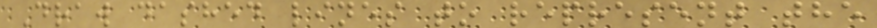Draw dashed lines to represent the
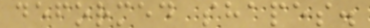deformed shapes.
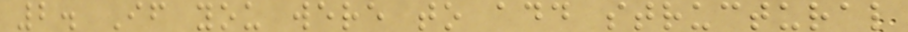2. If you were to add structural
